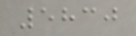5830
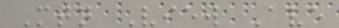Mtn View Ave
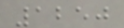1250
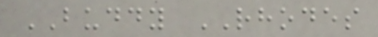BUDDY RHODES
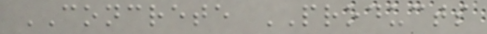CONCRETE PRODUCTS
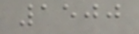1500
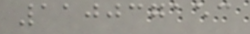110037153
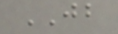JB
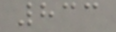833
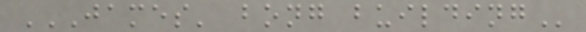JAMES' BONG BUILDING
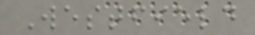Westfield
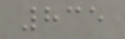835
